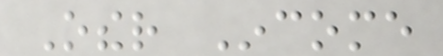Other Income
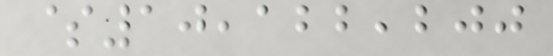$10,122,200
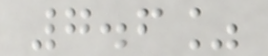7.6%
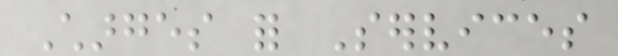Charges for Services
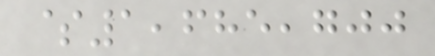$1,685,700
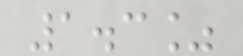1.3%
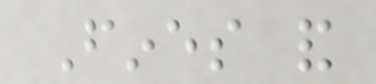Fines and
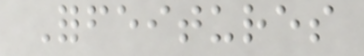Forfeitures
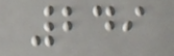249
